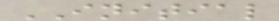INITIAL
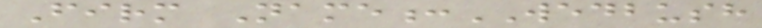Firm Name:WEDBUSH
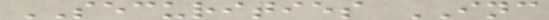SECURITIES INC
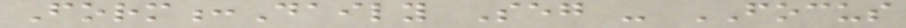Form:Daily Seg - FOCUS
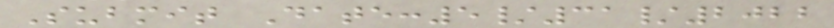Submit Date:5/31/2022
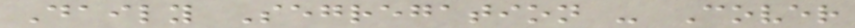Daily Segregation - Cover
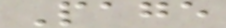Page
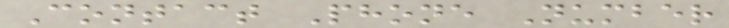Contact Phone Number
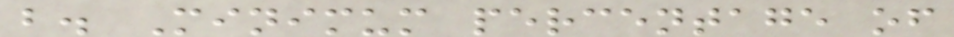b. Minimum percentage of
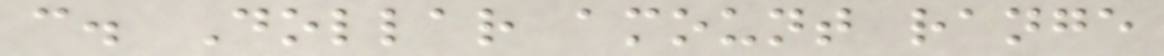c. Dollar amount range
